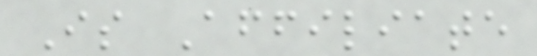Is Affiliate
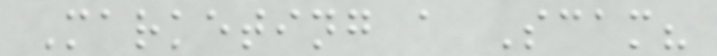Marketing a Scam?
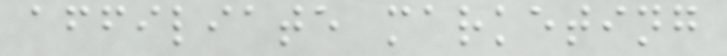affiliate marketing
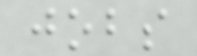jobs
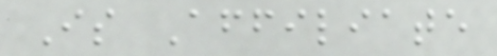Is Affiliate
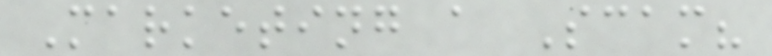Marketing a Scam?
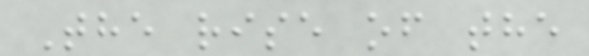The rise of the
